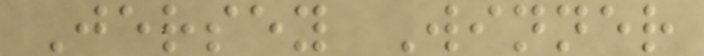Jersey Winner
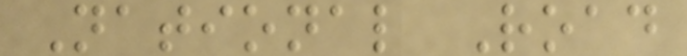National Road
